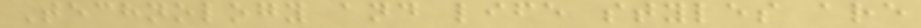Technology and life styles are
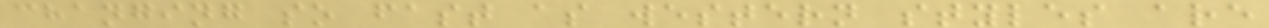changing so fast as western styles are
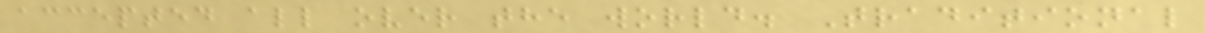accepted all over the world. Traditional
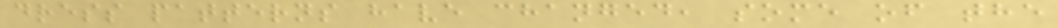dress patterns have changed, some of the
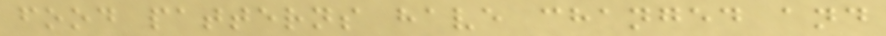food patterns have changed and
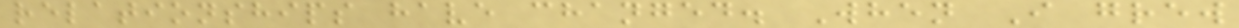relationships have changed. When I grew
